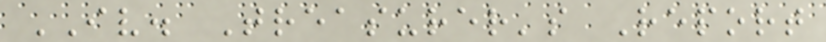IV. Treasurer's Report
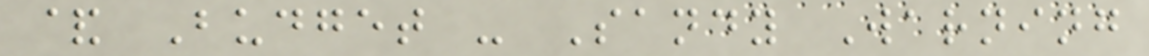& Budget - Sandy Warning
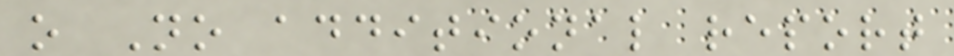o No additional report
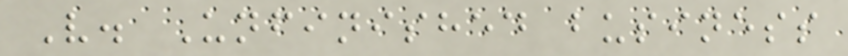V. Unfinished business
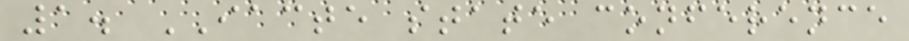1. IACTE state conference
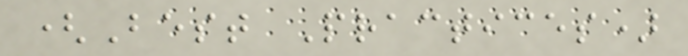(Best Practices)
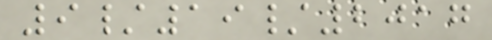9/19/2017
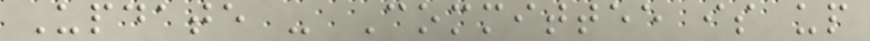Update - Committee is up
